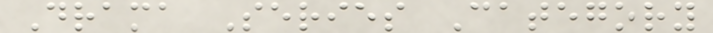Drama Series Category
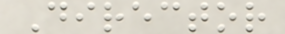Director
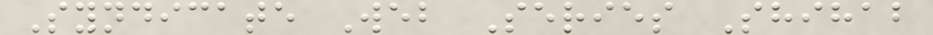Syndicate Web Series Shihab
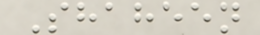Shaheen
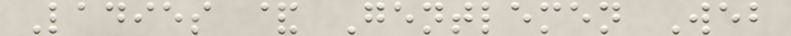Ladies & Gentlemen Web
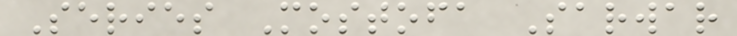Series Mostofa Sarwar
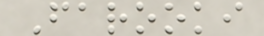Farooki
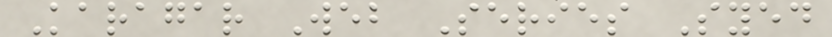Karagar Web Series Syed
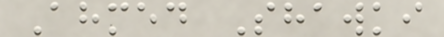Ahmed Shawki
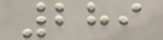289
